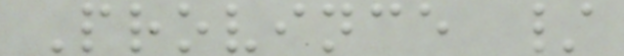Province /
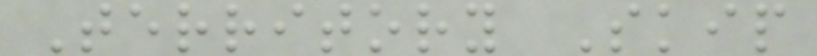Territory Skip
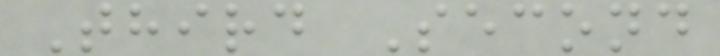Third Second
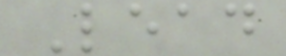Lead
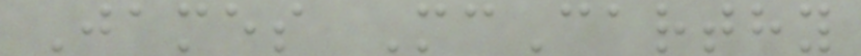James McCarthy
